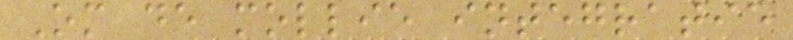Om de mollie integratie
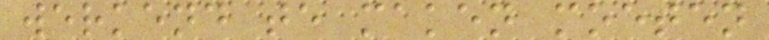werkend te maken moeten
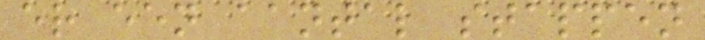er een aantal stappen
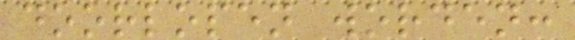doorlopen worden:
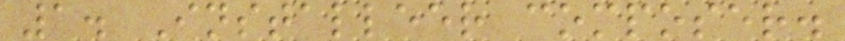1. Installeer composer.
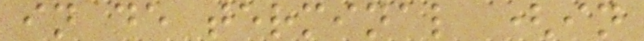in de terminal (in
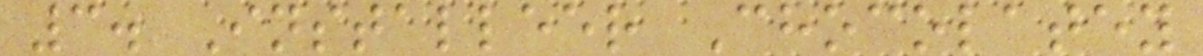3. Installeer Chocolatey
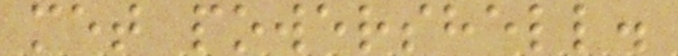met powershell.
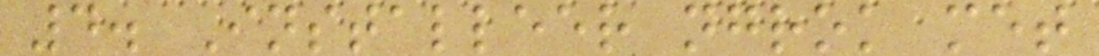4. Installeer ngrok met
